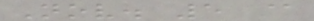Nov. 5 @
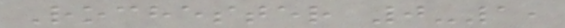Rochester 0-1,
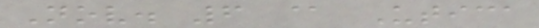Nov. 6 @ Utica
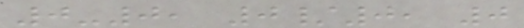0-0, 0/0, 0
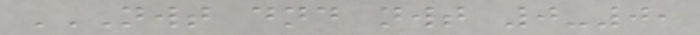NWT DND NWT 0-0,
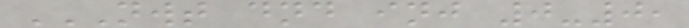NWT DND INJ 0-0,
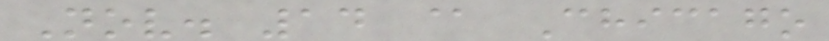Nov. 14 @ Chicago
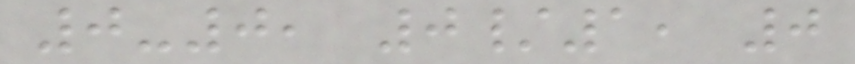0-0, 0/1, 0
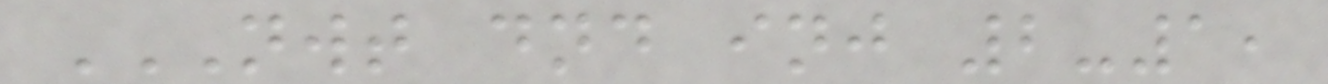NWT DND INJ 2-1,
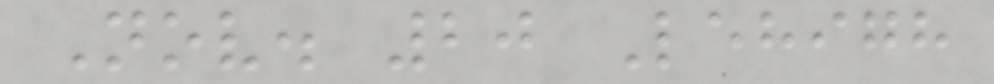Nov. 20 Lehigh
